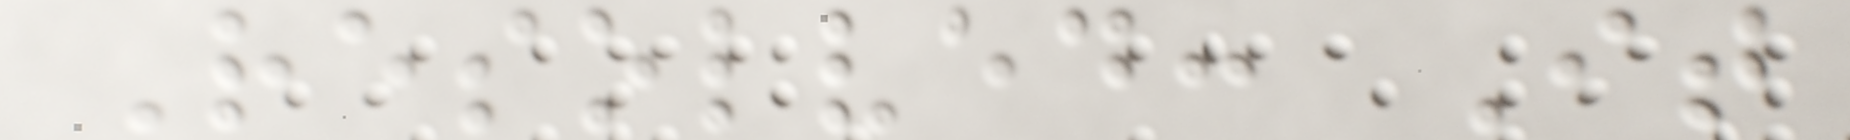Resolved: It
